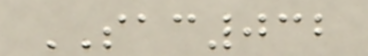SAC032
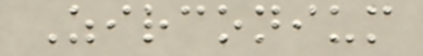Zirconium
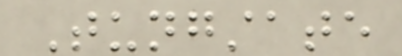Tungstate
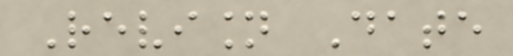Revision Date
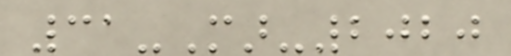31-Mar-2020
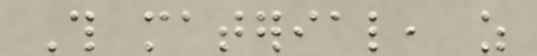This material, as
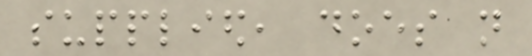supplied, does not
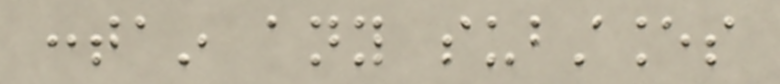contain any substances
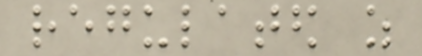regulated as
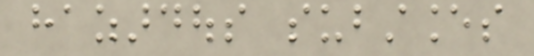hazardous substances
